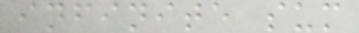infinite sum
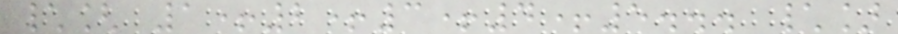\[ 1+2+3+4+5... \]
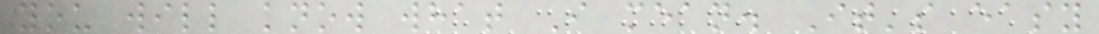you will know what I mean. It's easy
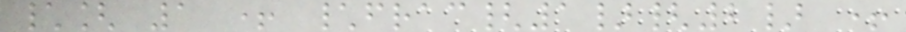\[ 1 + \frac{1}{2} +
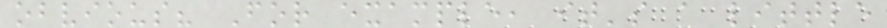obvious? For example, it's a little
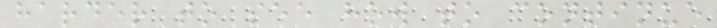harder to see how to continue
